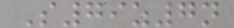S79z7n
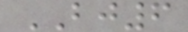BJ6
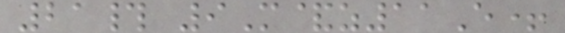21# 9M&z11E+
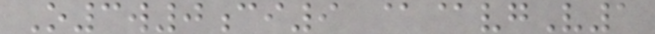O3w0ci9 @@vgV1
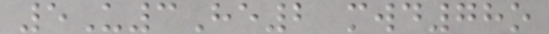5U3He2 mwd78o
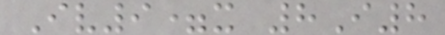Iv9=x 8I8
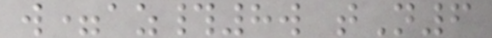w=az#8w tN6
